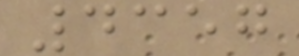4357
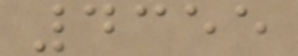4355
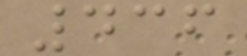436
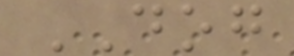DOG
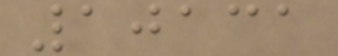10131
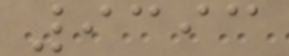9393
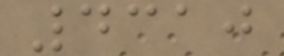4310
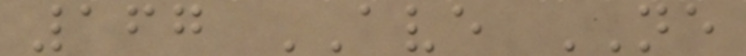167 AVE NE
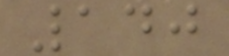140
